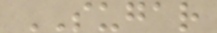SUGAR
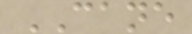CANE
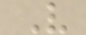V
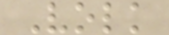Volk
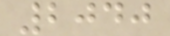2040
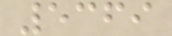5369
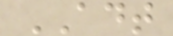ADT
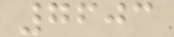7603
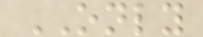ONLY
